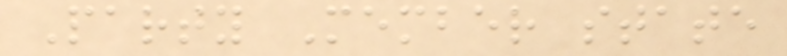Party Member state
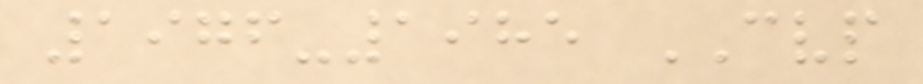1976-1985 CVP
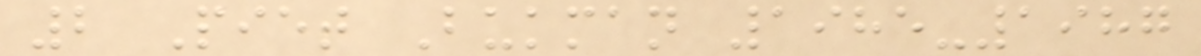2 Piet Bukman 1985-1987
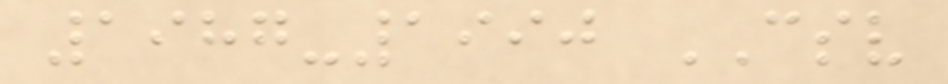1987-1990 CSV
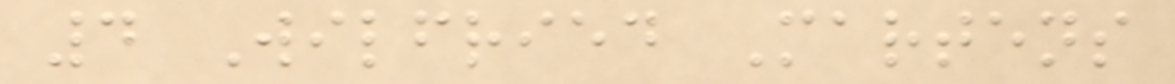4 Wilfried Martens
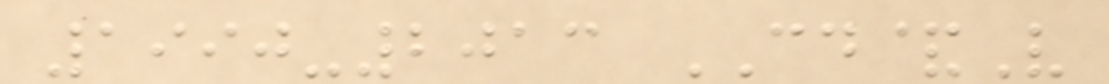1990-2013 CD&V
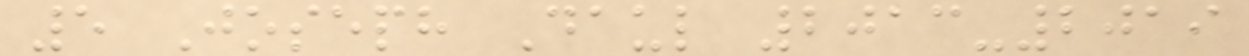5 Joseph Daul 2013-2019
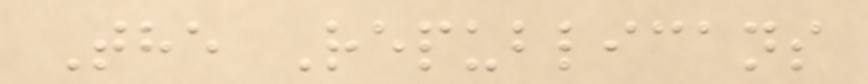The Republicans
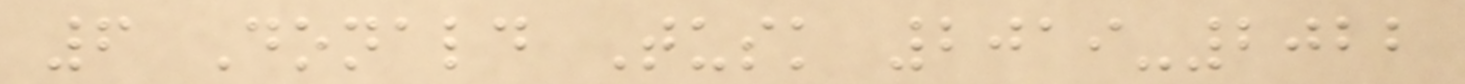6 Donald Tusk 2019-2022
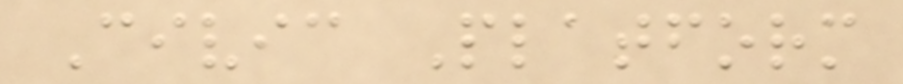Civic Platform
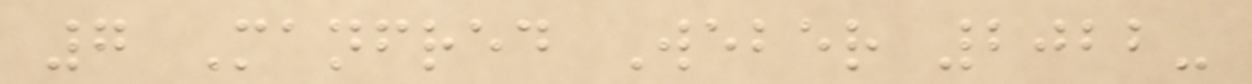7 Manfred Weber 2022-
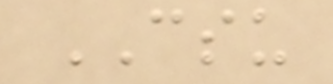CSU
